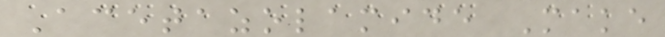Acetazolamide Make
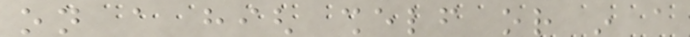on a high shelf or in a
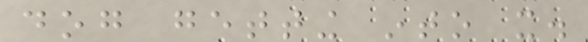dog getting into it.
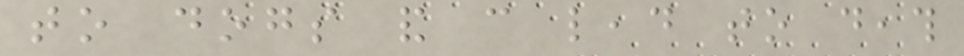to dogs and can lead to death
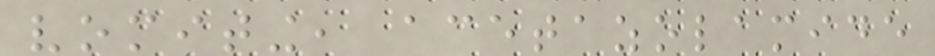vomiting, acetazolamide
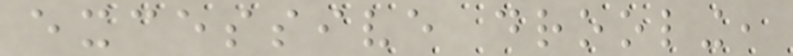excessive drooling,
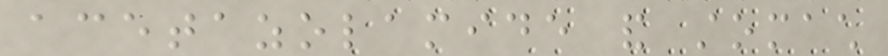acetazolamide and stomach
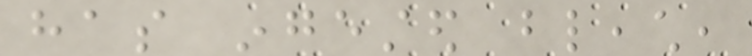has ingested bleach,
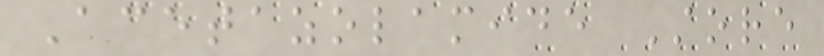Acetazolamide Store
